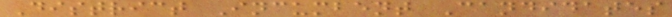District Incumbent Candidates
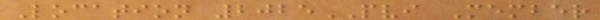Location 2025PVI Member
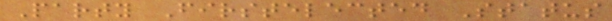Party Firstelected Status
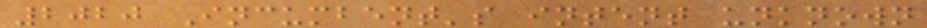2020 Incumbent's intent unknown
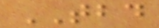TBD
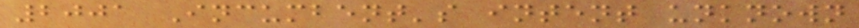2001 Incumbent's intent unknown
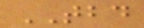TBD
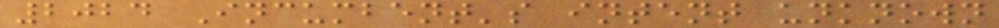2024 Incumbent's intent unknown
